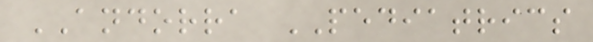ANDORRA PEDIATRICS
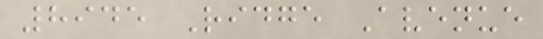8945 Ridge Avenue
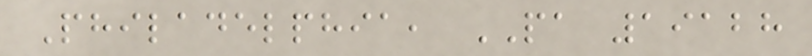Philadelphia, PA 19128
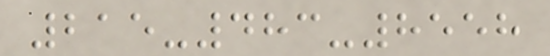215-483-8558
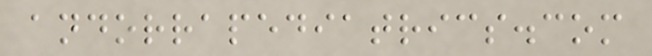andorrapediatrics.com
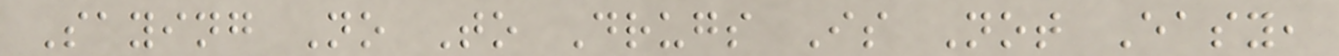Saying No To Drugs Is Not Easy,
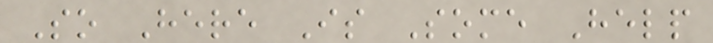So Here Is Some Help
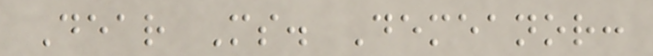Dear Ms. Demeanor:
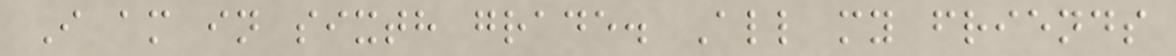I am in sixth grade. All my friends
